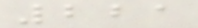221
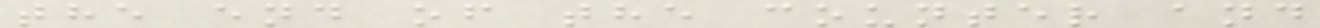the end of the counter and
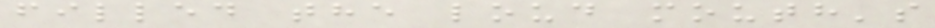filled the loud mouth's
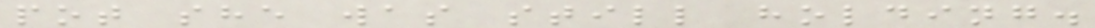pot she was still holding.
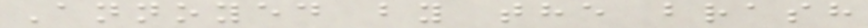Annoyed by the brash
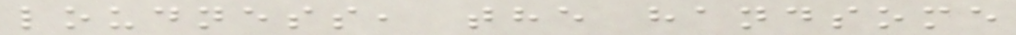loudness, the handsome
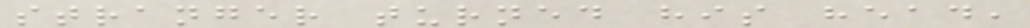stranger turned his head,
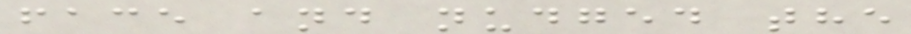face and nudged the
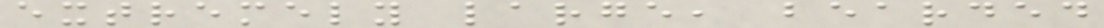extremely large, bearded
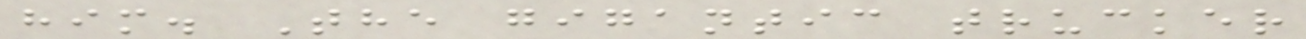him. The gigantic trucker
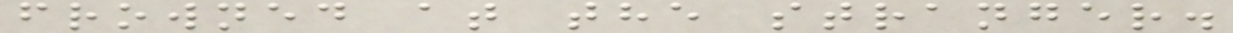frowned at the stranger.
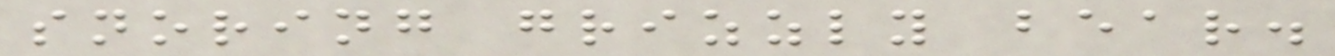snoring grizzly bear.
